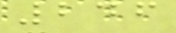246
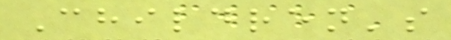Children's
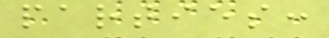parties:
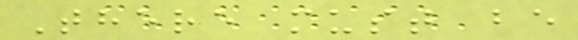There must be
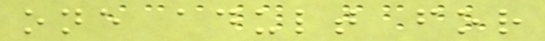one adult for
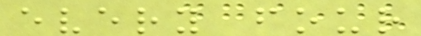every four
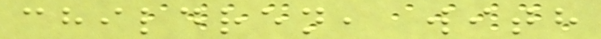children, with
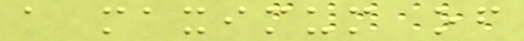a maximum of
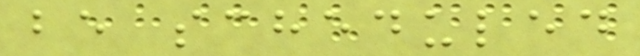be scheduled
